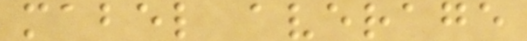mabel average
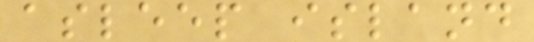asleep island
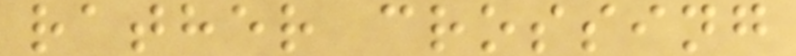rather crossing
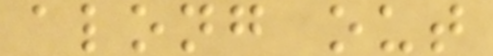along out
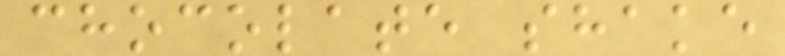chocolate shake
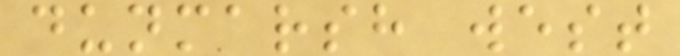dunmarsh west
